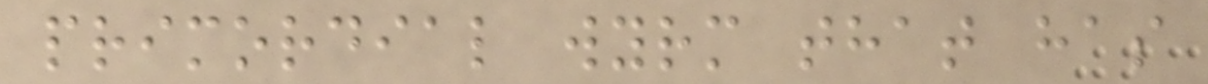primordial wyrm that has
